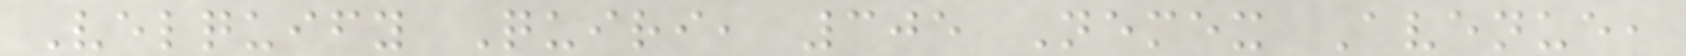Velquify Quiri, 305 Nemex Avenue,
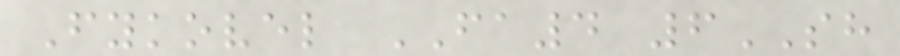Fykovel FA4 6SH
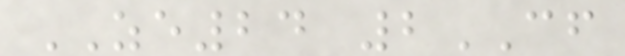ZE24 2CF
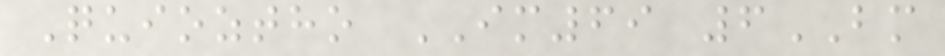Quioztho IM69 6BM
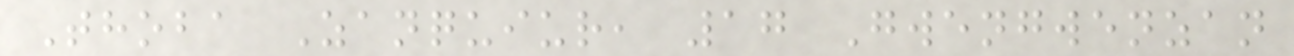Thoba Zanquiur, 17 Gwengwenzan
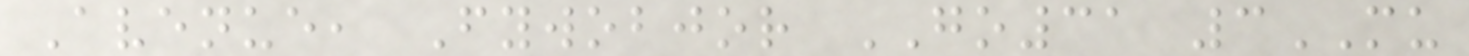Avenue, Fywobjor GO31 3MU
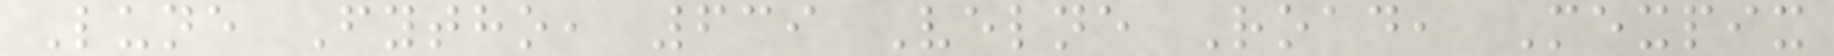Lune Fytho, 639 Velne Road, Mexpix
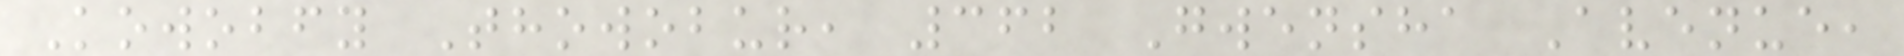Kowobfy Thowobur, 362 Gwensha Avenue,
